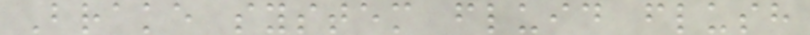Brake system fluid flush
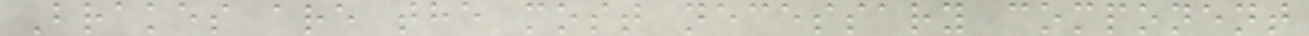Brakes are the most necessary component
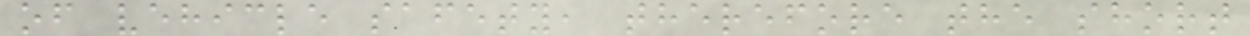of vehicle safety, therefore the short
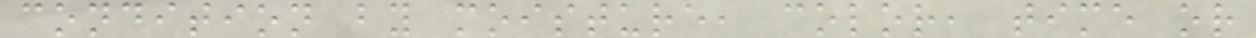condition by moisture, color, time or
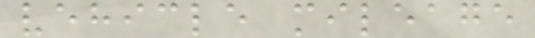vehicle mileage
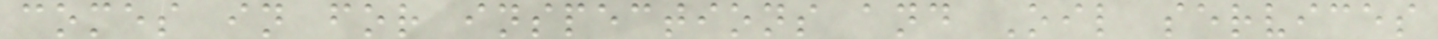comes in for inspections and Oil services
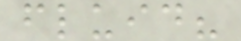fluid?
